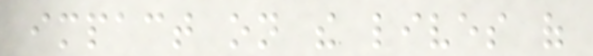impact on the lives of
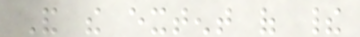And the extent of their
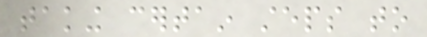taking certain steps to
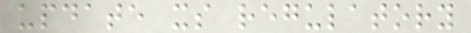update its regulatory
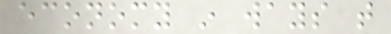economy in ways that
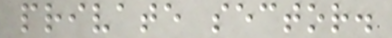private sector.
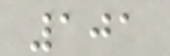101
